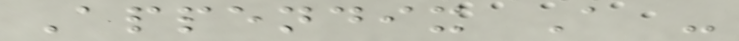Appendix A -
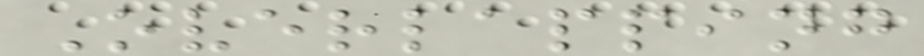Overlapping
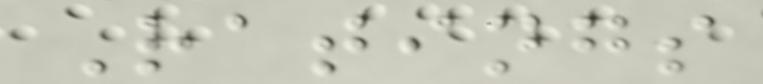Ratings
